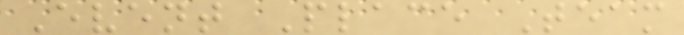Event Place Team
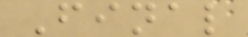Final
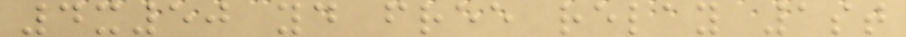4x50 yd free relay 1st
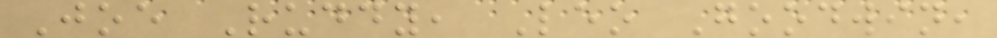Joe Ruddy, Leo Goodwin,
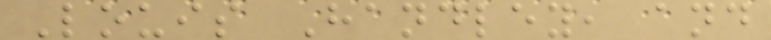Louis Handley, and
